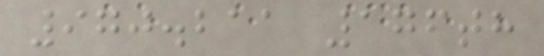970.211 176th
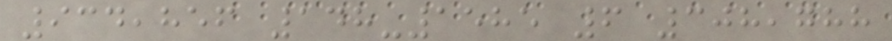934,856 148-1585 6 308,788
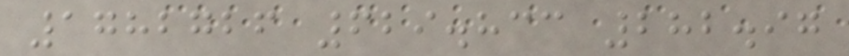1782726 629.833 282.97
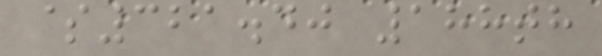$321.40 188th
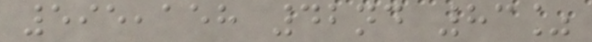595,158 42nd 83%
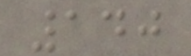140
